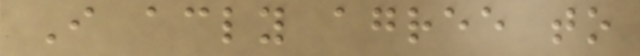I accordingly agree to
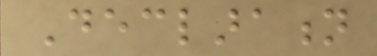Declaration
